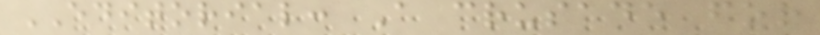EDITORIAL: A crusade for
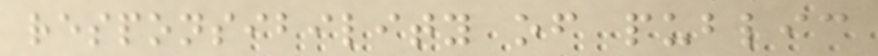responsibility of public
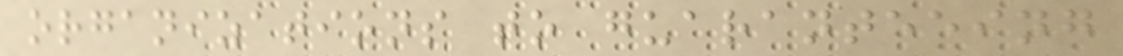organizations to guaranteeing
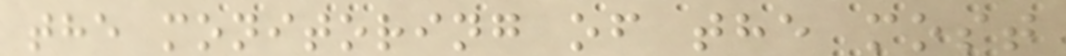the monitoring of the most
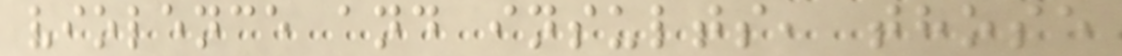violence and insults, those
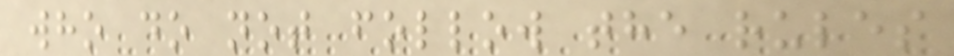who do not follow the rules
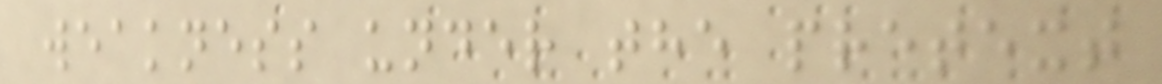weakness under the pretext
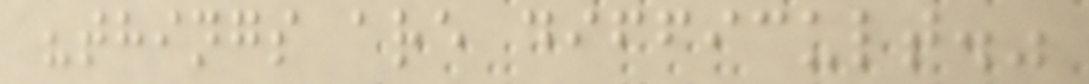"things are difficult."
